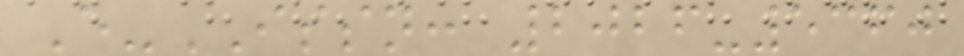E-ISSN: 2026-5360
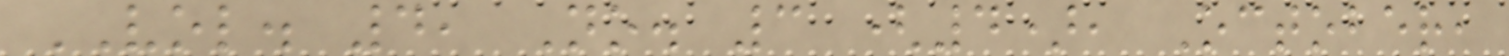VOL. 4, No. 3 (4), October,
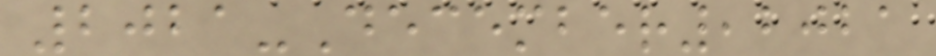2021-December,2021
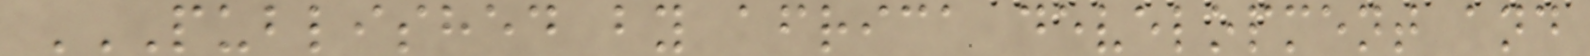PUBLISHED BY AFRICA DEVELOPMENT AND
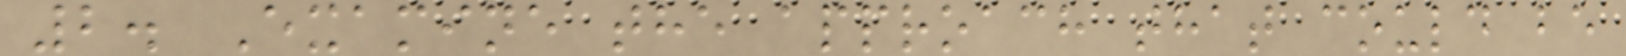2. Examine the approach that could be
